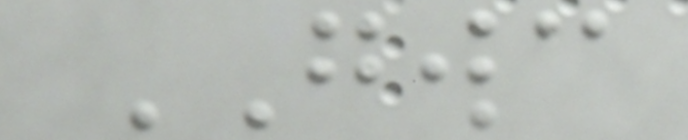GWC
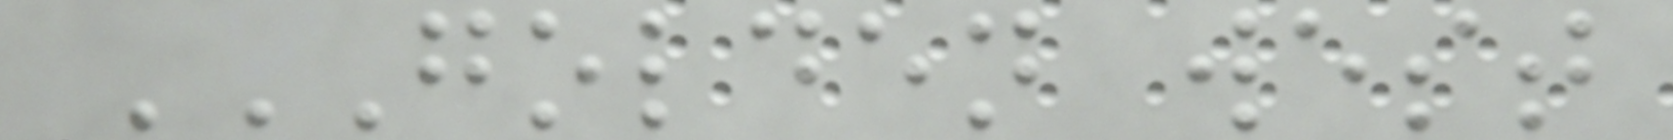GOLDEN WEST
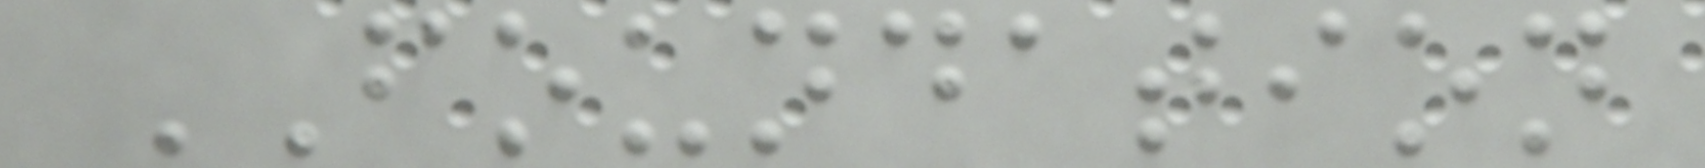FOUNDATION
